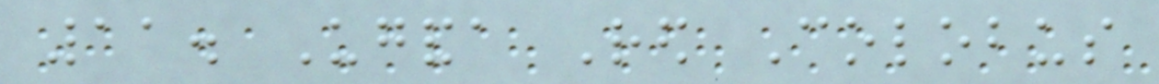11. Uganda Red Colobus
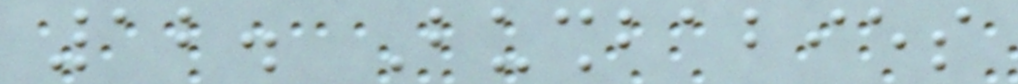12. Bushbabies
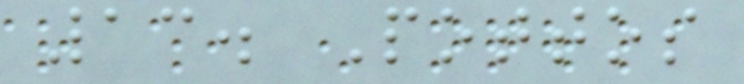13. Pottos
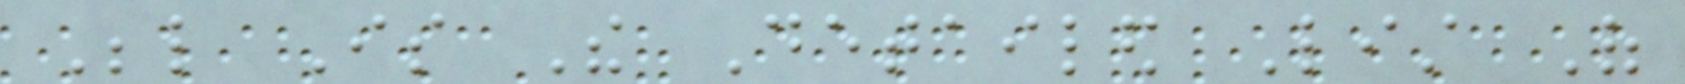Below Is The Detailed List Of
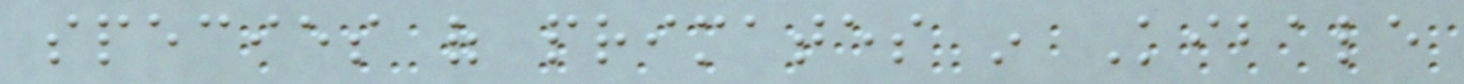species of primates in Kibale
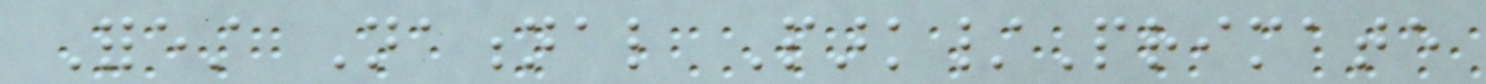Forest National Park/Primate
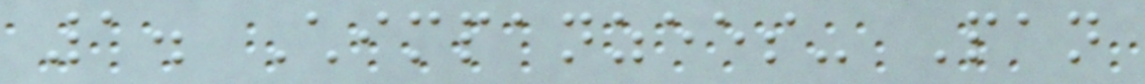1. Chimpanzees- Pan
